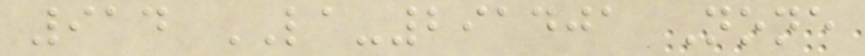914 LA-291401 None
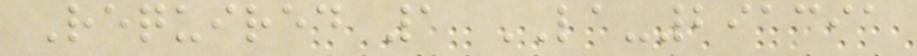Required 1 LA-291391
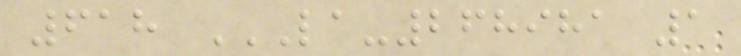618 LA-268981 1
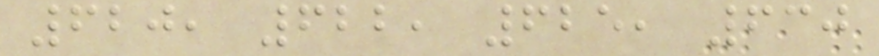620, 622, 625, 630
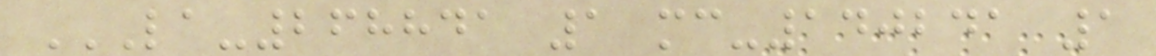LA-268841 1 MC-140241 1
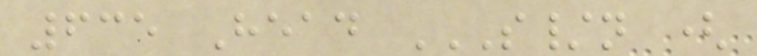635 Head S/N (
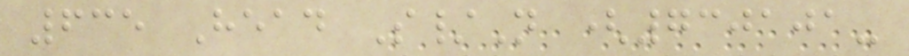635 Head S/N (730101-
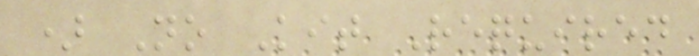) No Kit Required
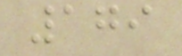179
